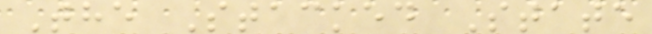The Stacked State
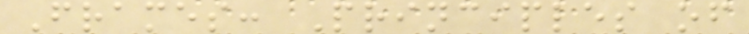Frames: Principles of
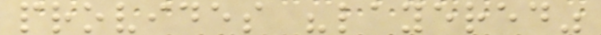provides "layered"
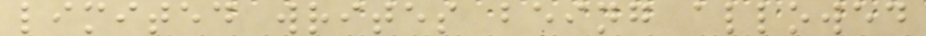limited writes being allowed
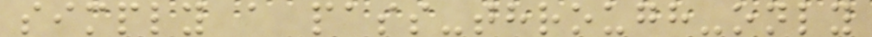simply a pass-through-only
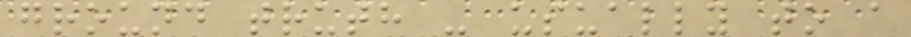ground truth - usually to a
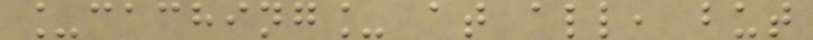_caching_ at all, but
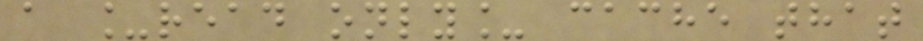a _read only_ cache that
